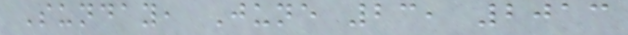Sunday, June 23, 2013
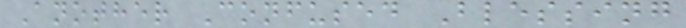Another Confused Blessing
